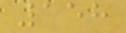158
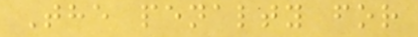The penalty for
